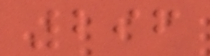296
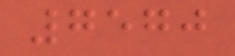7570
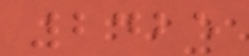2425
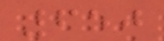650
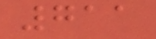711
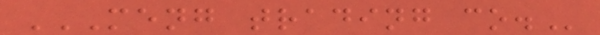MENG TRADING CO.
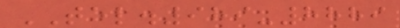TEL.989-8889
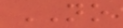NO
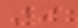9
